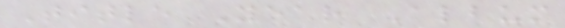Title Year Album
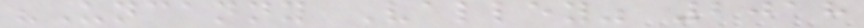"Uncanny Valley" 2018
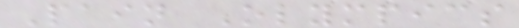Pain Olympics
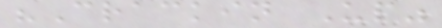"Crackin Up"
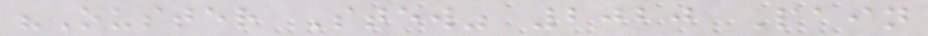"Ouster Stew" 2020 Pain
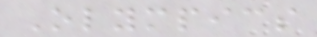Olympics
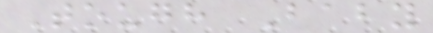Tough Baby
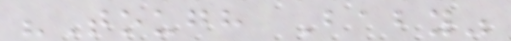"Tough Baby"
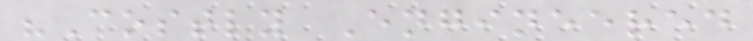"Costly Engineered
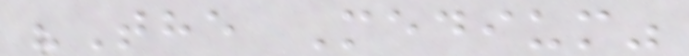"The Medium"
